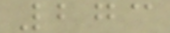273
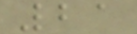21
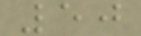50
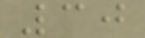30
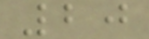20
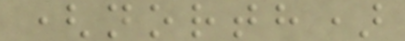(north)
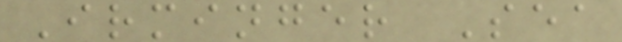Irminger Sea
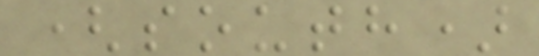(south)
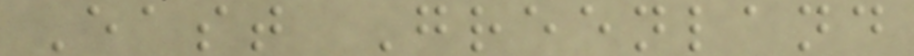East Greenland
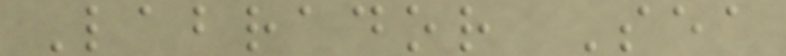Labrador Sea
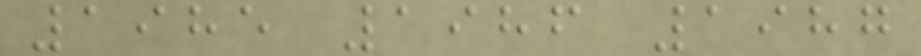1985 1986 1987
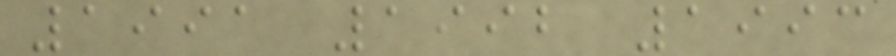1991 1992 1993
